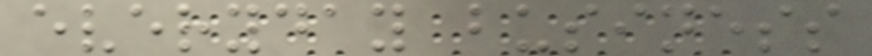everyday business
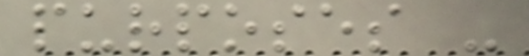purposes -
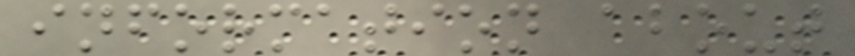information about
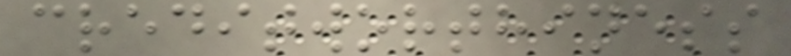creditworthiness
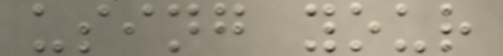using your
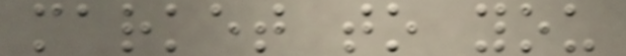market to you
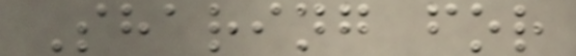Sharing for
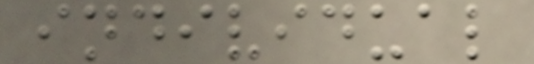individual
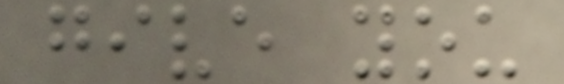give you
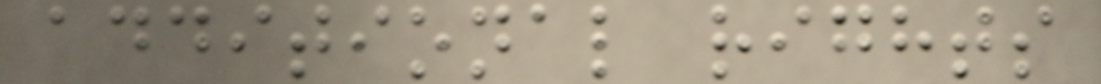additional rights
